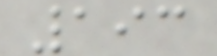193
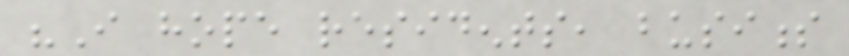"I hope residents, business
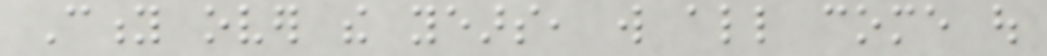City over the years, will all come out
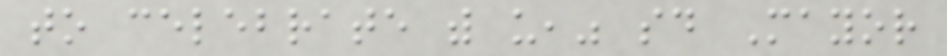to celebrate with us," said Mayor
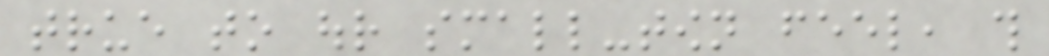true to our small-town feel, this
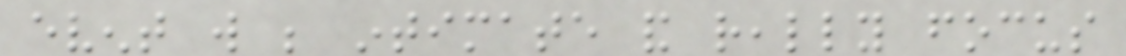event will be intimate and really focus
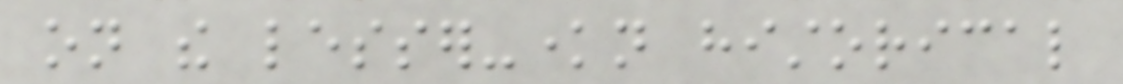on the lesser-known historical
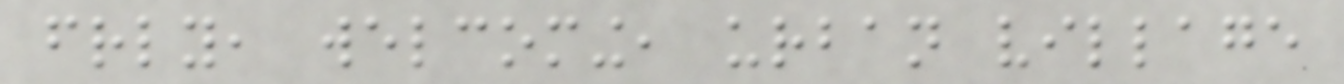friendly, welcoming, urban village
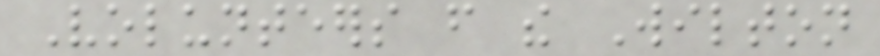Volunteers from the Wilton
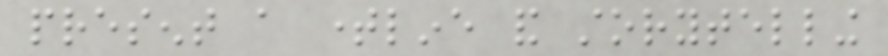present a timeline and storytelling
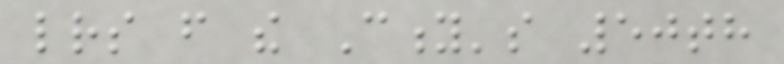letters from the City's 50th
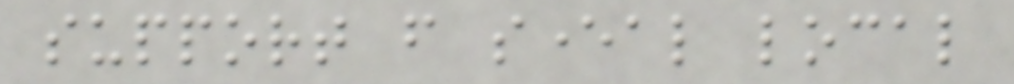support from several local
